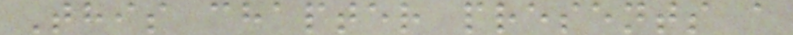This chapter presents a
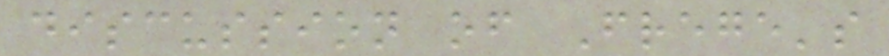discussion of Frege's
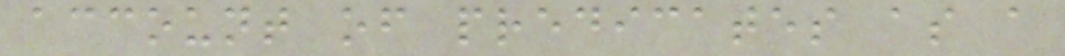account of predicates as a
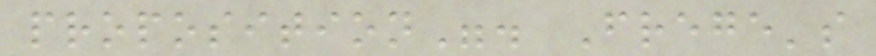proposition". Frege's
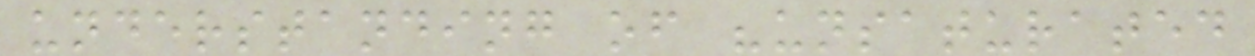understanding of "unsaturated
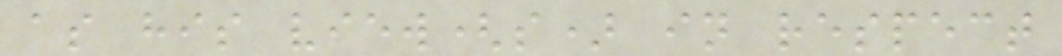as his view(s) in respect
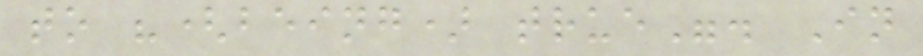to "(being) true". In
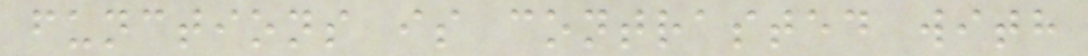functions is contrasted with
